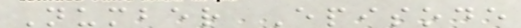Number Episode
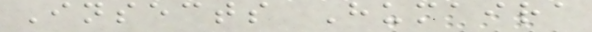Insects Humaira
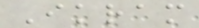Ikram
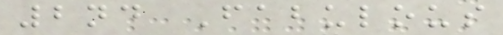2nd Fabulous
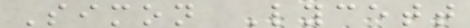Simon Lycett
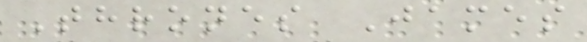Thrones James
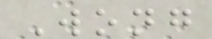Wong
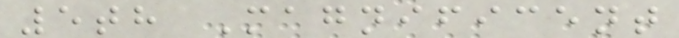5th Magnificent
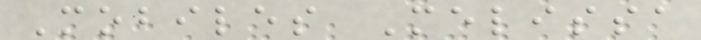Mobiles Melissa
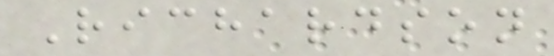Richardson
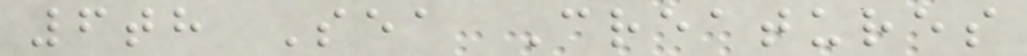6th Sea Creatures
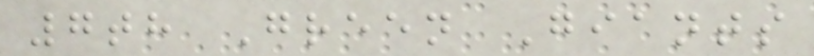7th Green Giants
